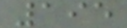195
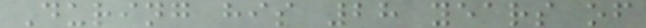During his 28 years of
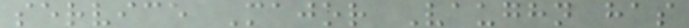service Major Vaughn has
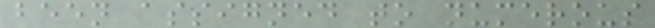been assigned to numerous
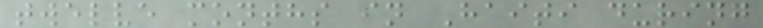twelve months in Haiti during
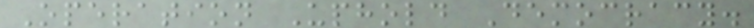Operation Uphold Democracy.
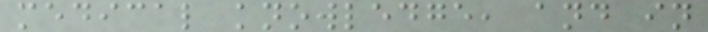medical knowledge, and in
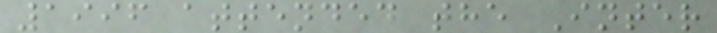1996 attended the Inter
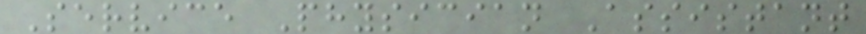Service Physician Assistant
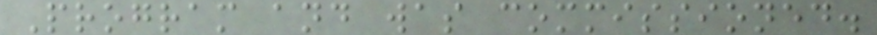Program and was commissioned.
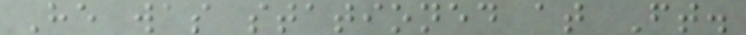He was stationed at Ft.
